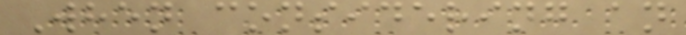When considering an
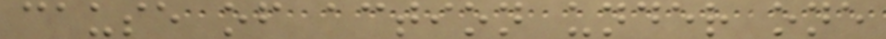cause of action under one
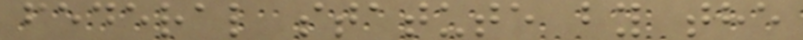federal statute by the
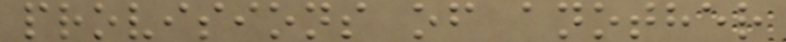provisions of another
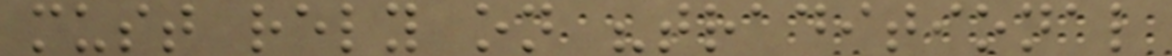must rely on "traditional
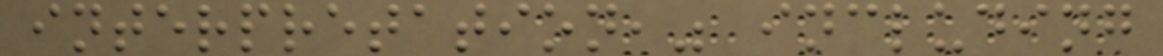interpretation," including
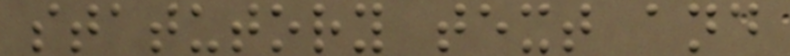statutory text and
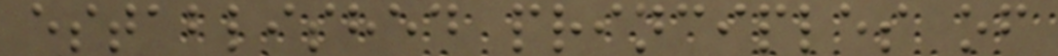established principles of
